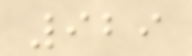929
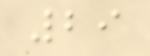29
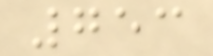753
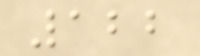122
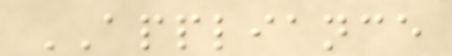APPLIANCE
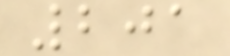201
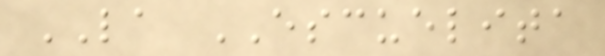LA ESCUELITA
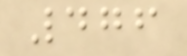476
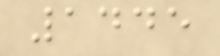1445
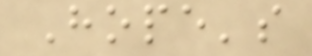Hope's
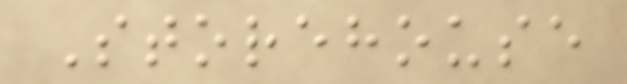Storehouse
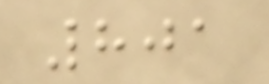801
